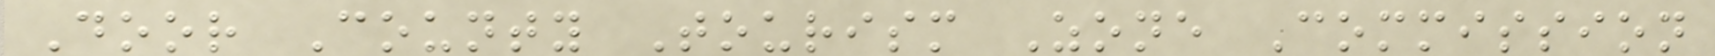Door County Tourism Zone Commission
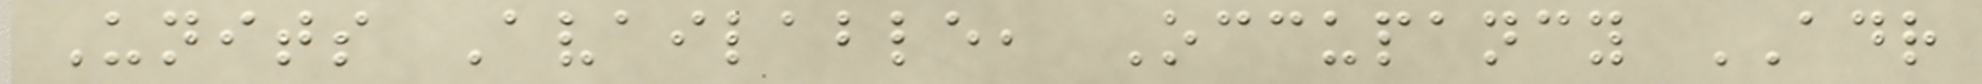Units Available, Occupancy ADR
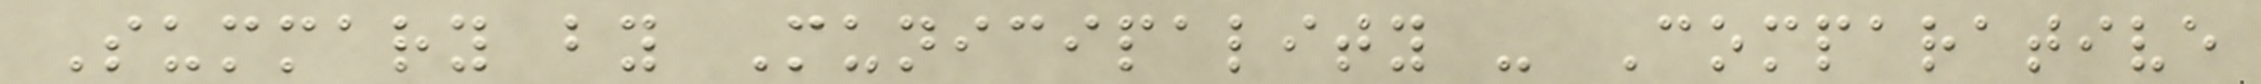Summary by Municipality - Comparative
